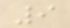9
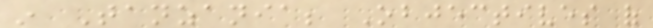in Tanzania; Objectives of
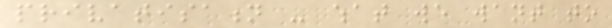privatisation - what we want to
